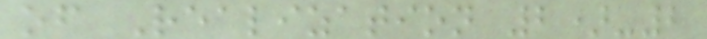of Realization 2)-2
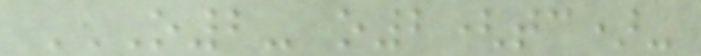O2- O2(TC)-
